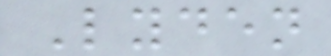Lyden
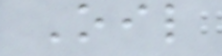Oil
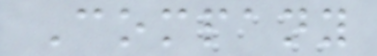Company
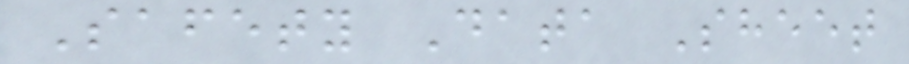Safety Data Sheet
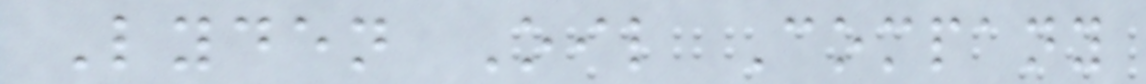Lyden Oil Company
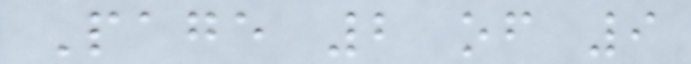Page 2 of 9
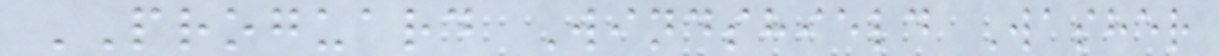PROGUARD Windshield Washer
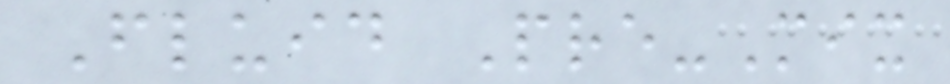Fluid Pre-Mix
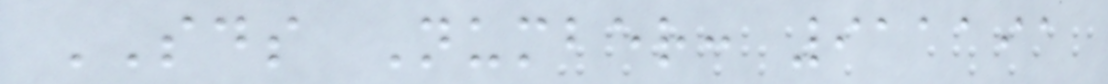SDS Number: 911191
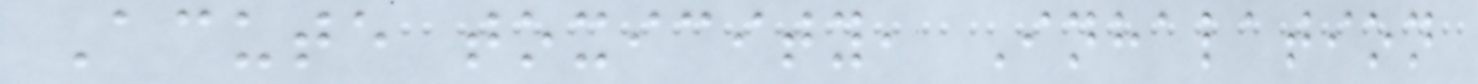Acute toxicity, Inhalation
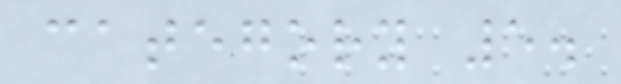category 5.
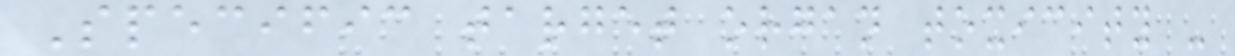Specific target organ toxicity -
